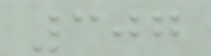307
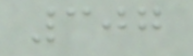307
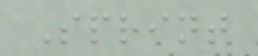Sprint
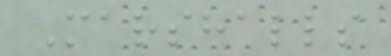Marshalls
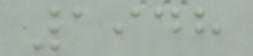1948
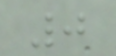0
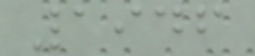1946
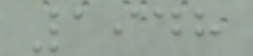1948
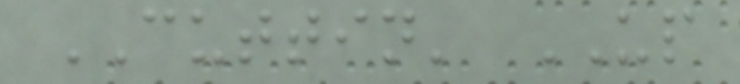CUTTIN' UP
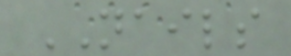NAILS
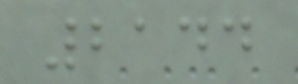2144
